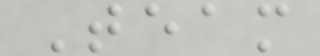Team
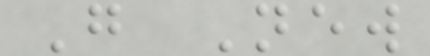G New
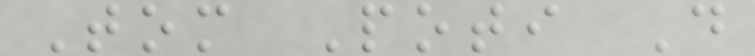Tom Poti D
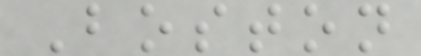Boston
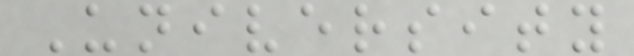University
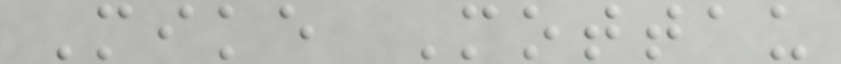Mike Mottau
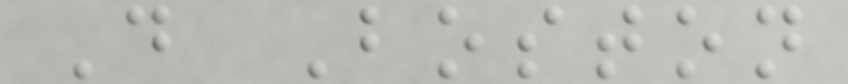D Boston
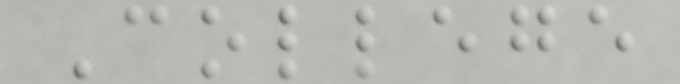College
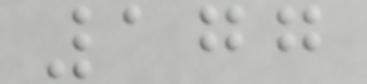177
